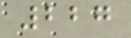227
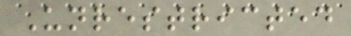Unrestricted
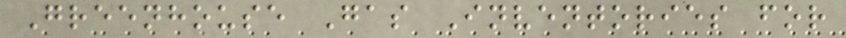Greenhouse Gas Inventories for
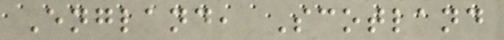England, Scotland
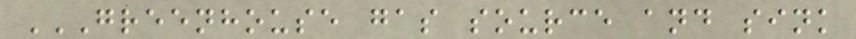GREENHOUSE GAS SOURCE AND SINK
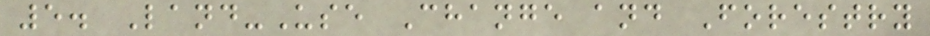5. Land-Use Change and Forestry
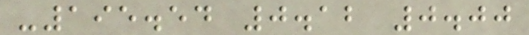-195.54 0.12 0.00
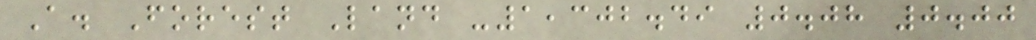A. Forest Land -1,302.49 0.08 0.00
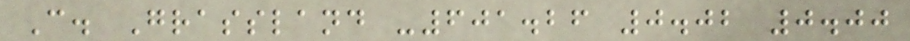C. Grassland -601.26 0.02 0.00
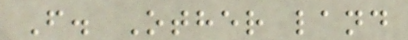F. Other land
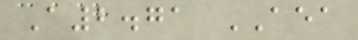A2.71 AEA
